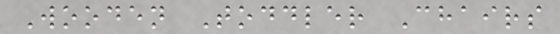Wooden Toddler Chairs
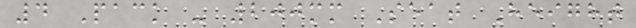4 Pack - 200mm Seat Height
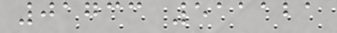01733 511121
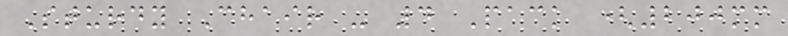Sturdy Chair - 4 Pack (200mm
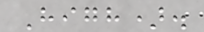High).
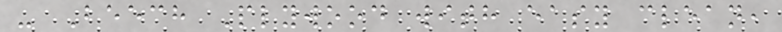- Beech Plywood with easy clean,
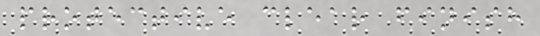protective clear finish
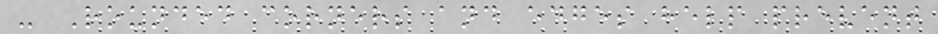- Rounded corners and edges help prevent
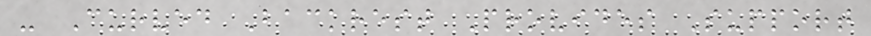- Curved Backrest Provides Support
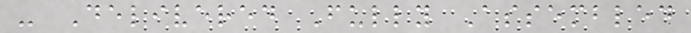- Delivered Fully Assembled
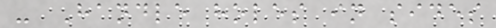- Handle holes in sides
